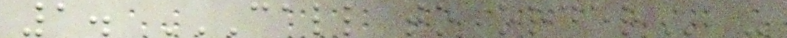1. CALL TO ORDER -
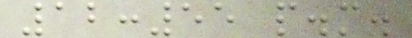12:55 p.m.
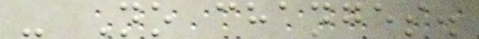- No changes.
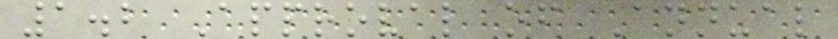1.2 Approval of Annual
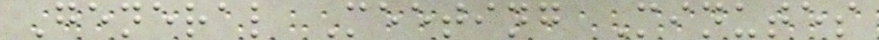General Meeting Minutes
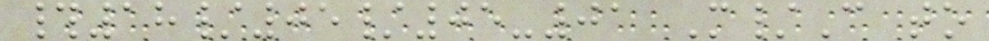#18/05/05-01 M/C to
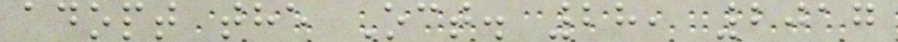adopt the Oct. 28, 2017
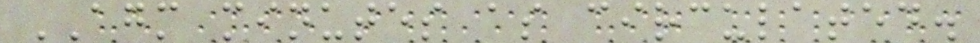AGM minutes as circulated.
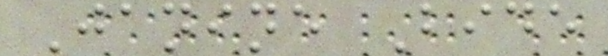Janine Bide
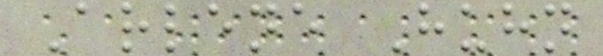Arlene Huhn
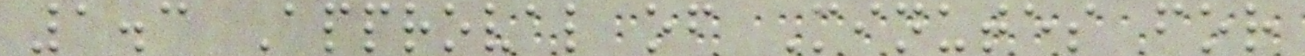1.3 Approval of Minutes for
